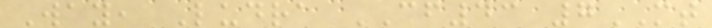Way, Ludra CF43 7MT
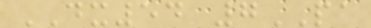DX54 7PA
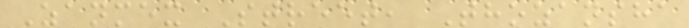Zanmex Street, Thozansha
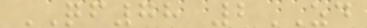QF78 2ZD
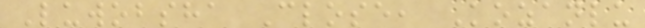Luwobsha Close, Kozanlu
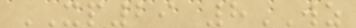XP29 8WZ
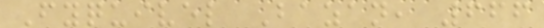Fyquivel Bazan, 666
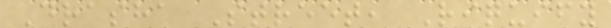Drasha Street, Riquify
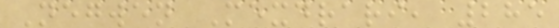Negwen Mexdrari, 285
